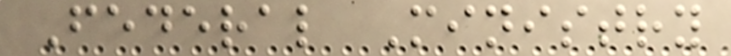Federal Ministry
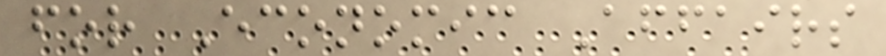for Economic Affairs
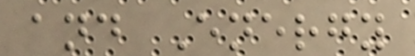and Energy
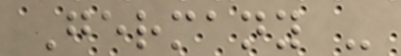Germany -
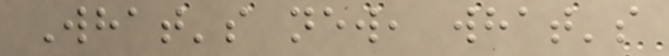What's new, what's
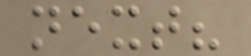next?
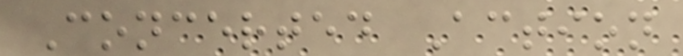Concerted Action
